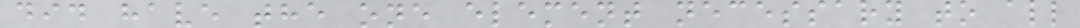did have the one element necessary to all
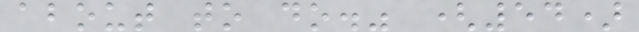about to do." (54)
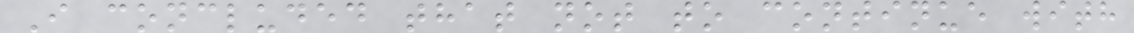I concluded that not to continue with
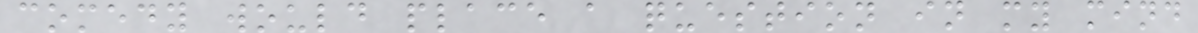comedy would place a question in my mind
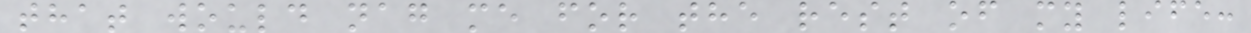that would nag me for the rest of my life:
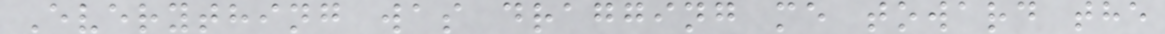Everything was dragging me toward the
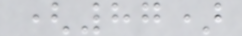(87)
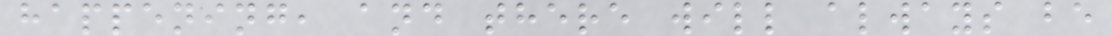happening, and there will always be
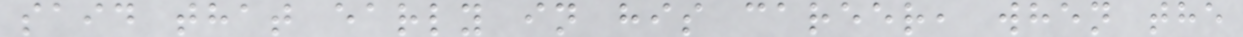said that early in his career, when the
